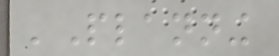'Planning
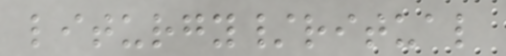liturgy/ritual
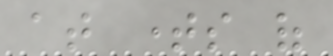at times of
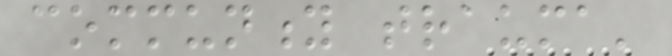community trauma'
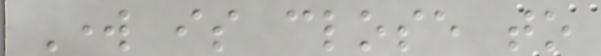Work is close to
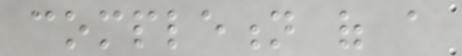completion of a
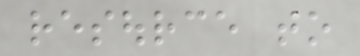resource to
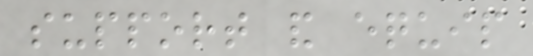support and equip
